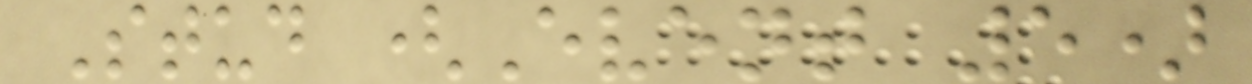Stud (Event 5)
